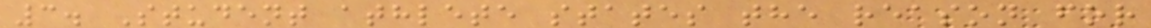3. Student athlete states the reason for
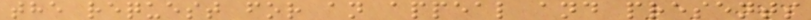the request for an appeal and presents
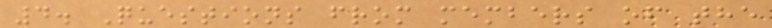4. Questions from members of the
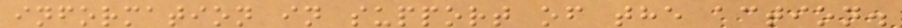information in support of the action.
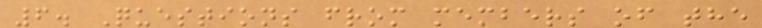6. Questions from members of the
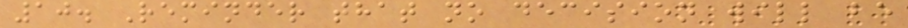10. Reminder that no decision will be
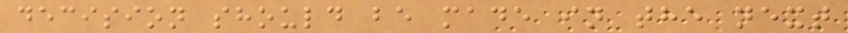decision should be made in the next
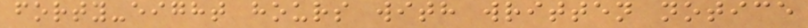forty-eight hours with written notice
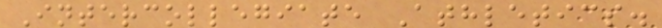Intercollegiate Athletics.
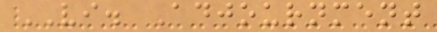VI. Adjournment
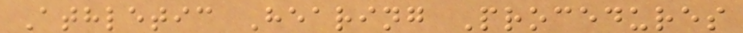Athletic Hearing Procedures
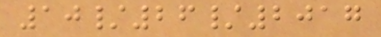10/26/2017
